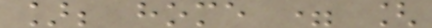]; home = [
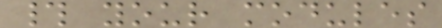# your modules
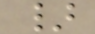}
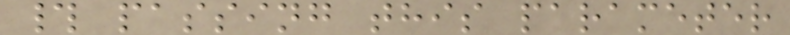# passing this parameter
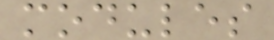modules
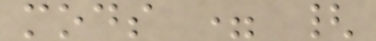mods = {
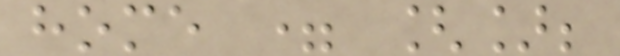home = [];
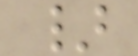}
